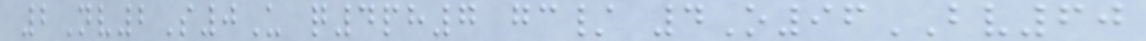2Nv2S0U q4ph7 gc/ 4O96BV60
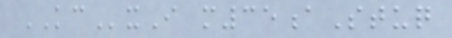KCxI m35aStuq
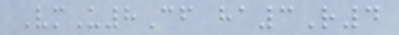VmU8Cf ha3R4
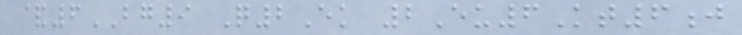&6BG9 Q2Ek 2Eu6Kt6j
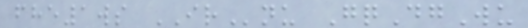fhe1ws IRnu GqDgWu
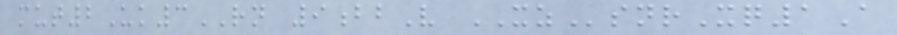mut2Uk3RN 9bbV XZsnrXq1A
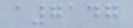a7147
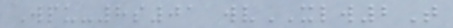Wpu-8s01 wvXLW2T
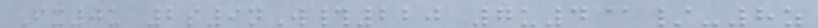Fx0u 2s9nW#220 7u4@/-8z
